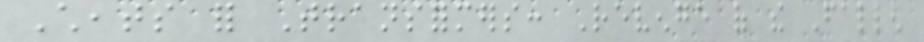Cheats for Transformers: Revenge of the Fallen
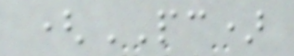(PC)
